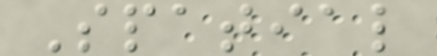Spatial
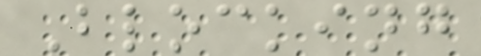Blocking
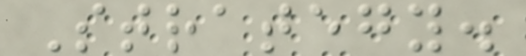Strategy.
